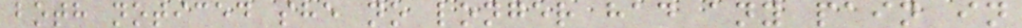both noticed she no longer had any pain in
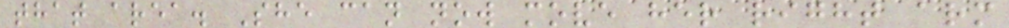that area. She can now move her right arm
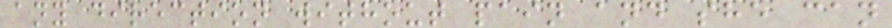any direction without pain and she can
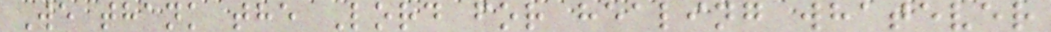We thank the Lord for healing whatever
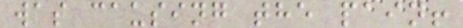was causing the pain!
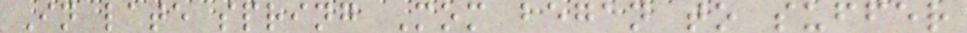In late spring Mom began to suffer
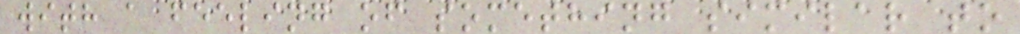with a feeling of something similar to
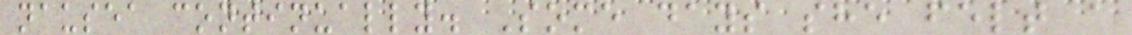nausea continually. Some days she felt a
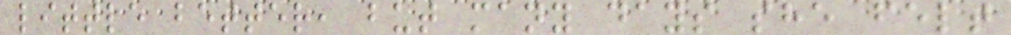little better, but many days she felt
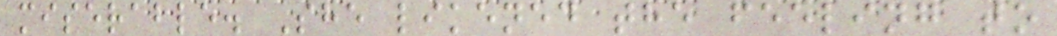miserable. She likened the feeling to
